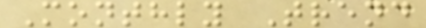Monthly Trend
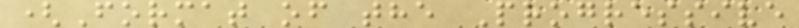(Format of the Progressive
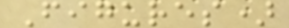Figures)
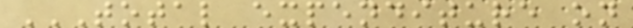TOTAL EXPENDITURE ON
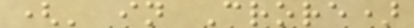(' in Crore)
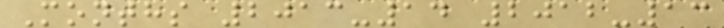Months 2013-14 2012-13
